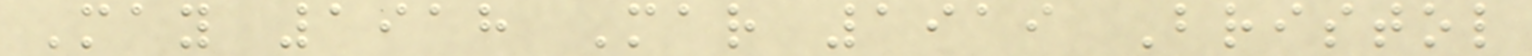May 1918 Mar 1919 Bristol
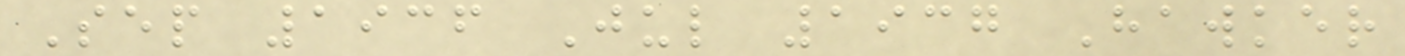Sep 1936 Jul 1937 Hawker
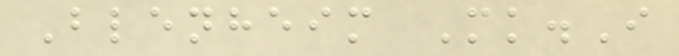Blenheim Mk.I
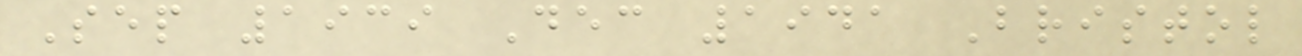Sep 1939 Dec 1941 Bristol
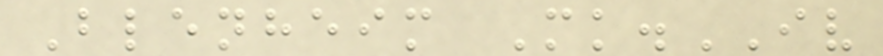Blenheim Mk.IV
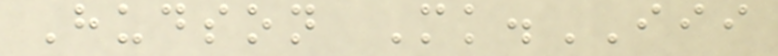Hudson Mk.III
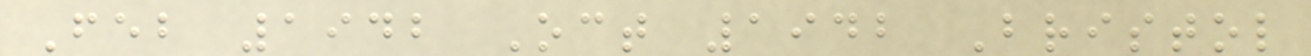Feb 1942 Oct 1942 Bristol
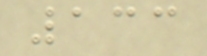133
